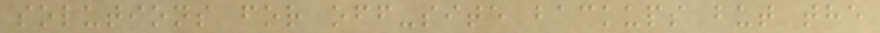solutions for off-site backups but the
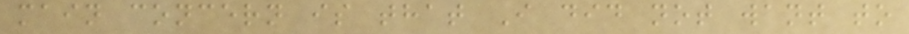main concern is that I did not want to
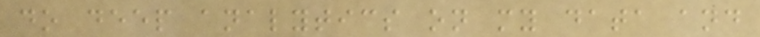do deep analytics on my data and
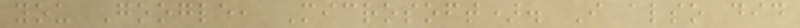you Google, Microsoft). I also did
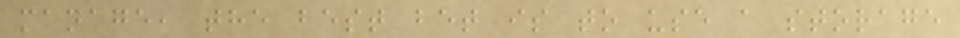manage, the best bet is to use a storage
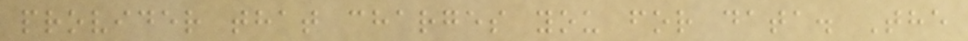provider that charges you for data. The
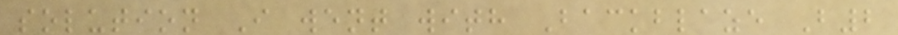solution I went with Backblaze B2
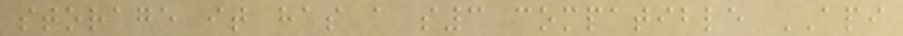storage it has a s3 compatible API
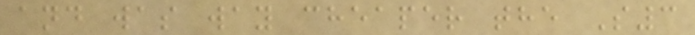and was way cheaper the S3
